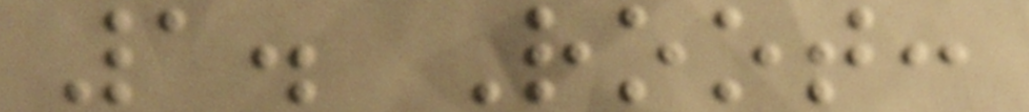1. Root:
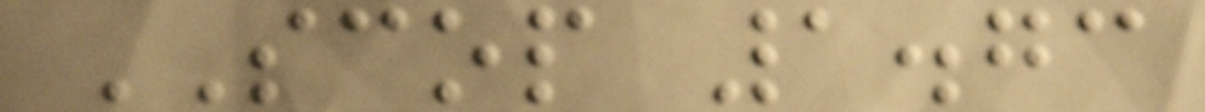SCOP 1.73
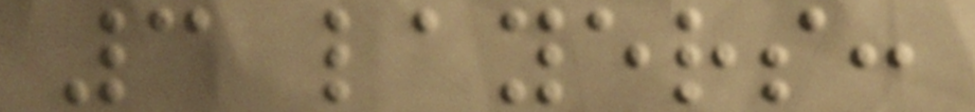3 layers:
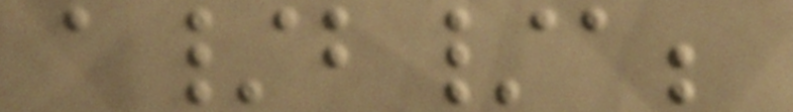a/b/a;
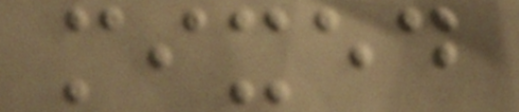mixed
